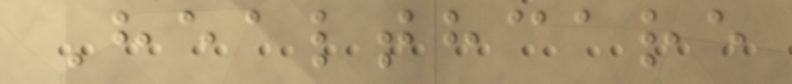Healthcare
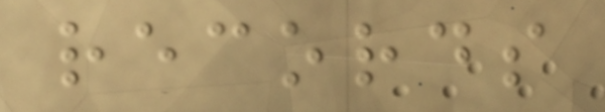records
